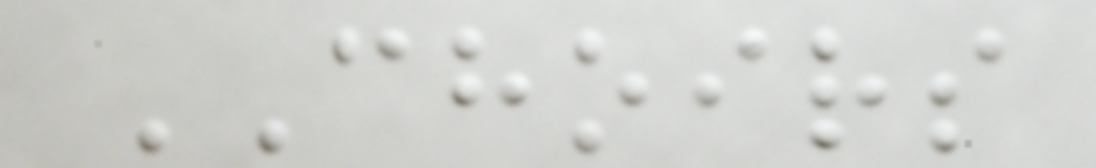CHOIRS
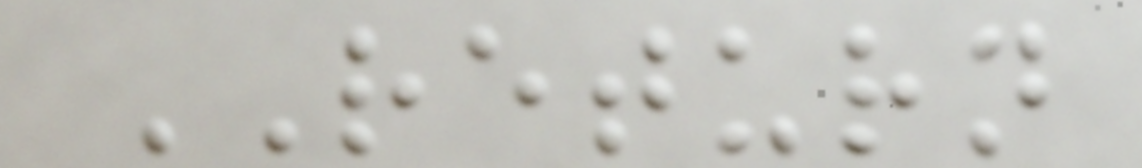RETURN
